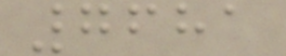7681
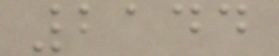2144
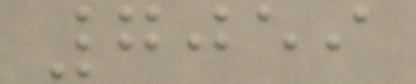7059
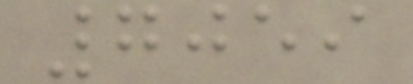7059
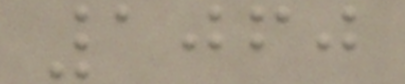1060
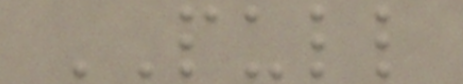PULL
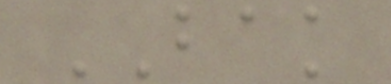BAK
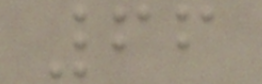66
